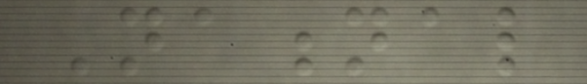National
